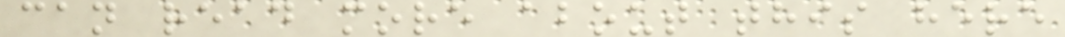can read more about this here
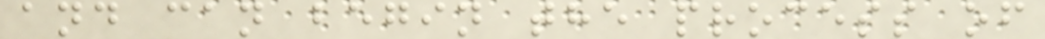and can begin the process of
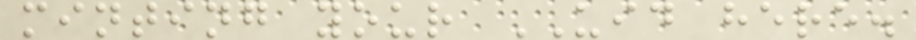minting your UID here.
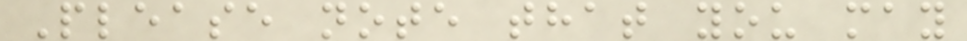Please note that you may
